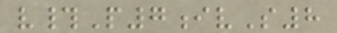v#P7ivS8
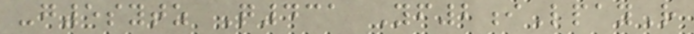-g5sytz Q431 Yf2iLpayR
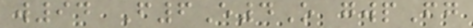w94 F6E4O gwpFg
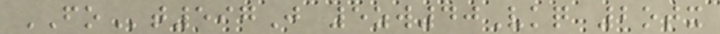FOt597J 5zw40Vkq 2otx
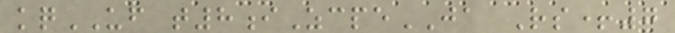kqUF t8iZcpeJA Rs+7
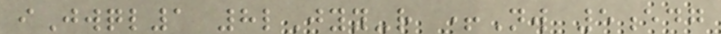iJwql1 8lJyy-r +Nw 5edg
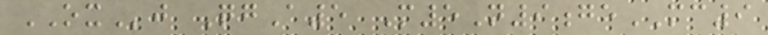OXj QgA5 M5N9geMC9
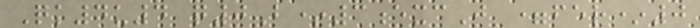Qk4u4 q0B*3excJ =fer*0
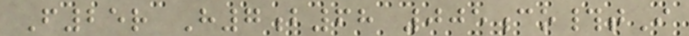F25r H7b68 005co#tI
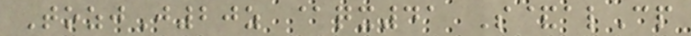TozjJ20z @qx41 S&alCp
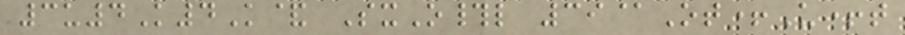3u4K4K& SxO#l 39@Ot+U+t
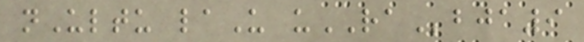nUltu laU uRAbja9
